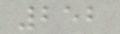252
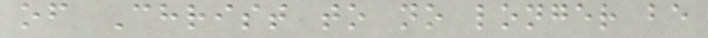of Christ to no longer be
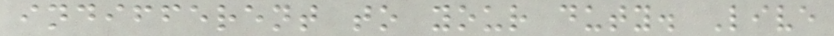indifferent to your duty. Live
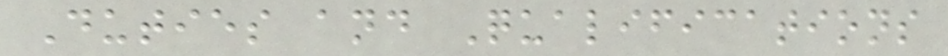Duties and Qualifications
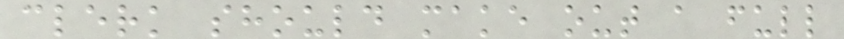clerk should make out a full
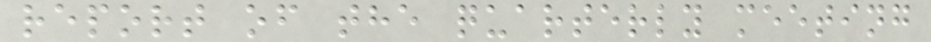report of the quarterly meeting
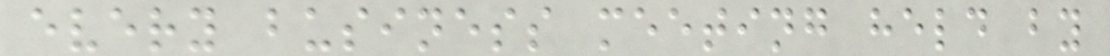every business meeting held by
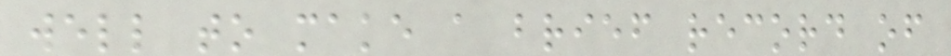well to make a brief record of
